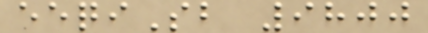eeqiSb 9800
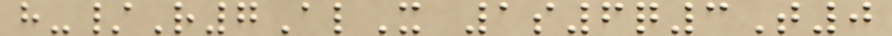h-/R7AlX 1s6q3T0
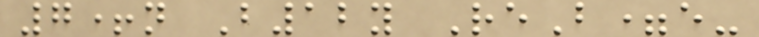7+n B12y ReB=e-
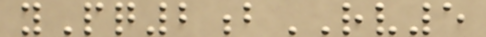yPq2bRV5
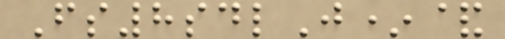Fs8sdlJ*&
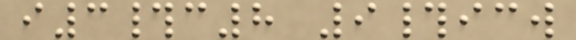i3#c8 9#icw
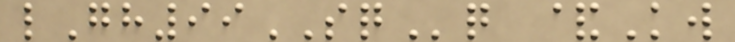lGh99SQq &Kw
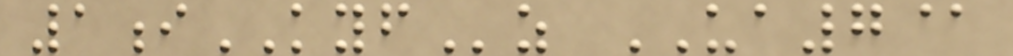1iKYFz UA7@
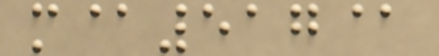m@517@
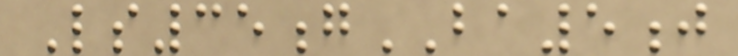Ls35gBA5j
